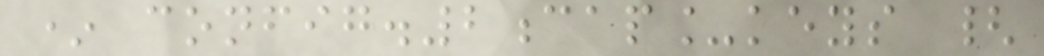* config.2cap_keys {
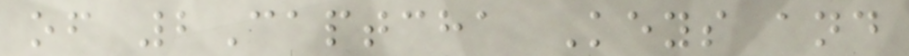of 2Captcha Keys and
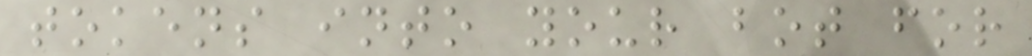tokens into your bot for
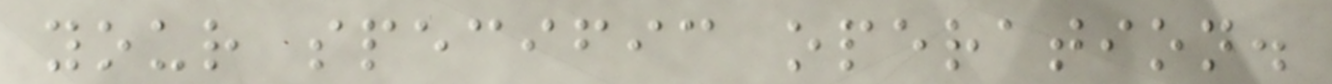your specific operation.
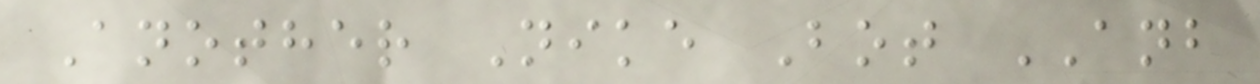Another Nike Bot ANB
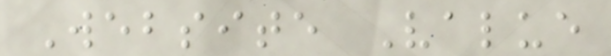Website Value
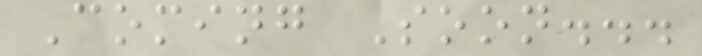Coming Soon...
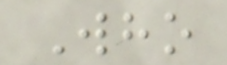Who
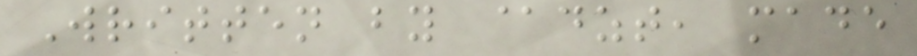Written by @dzt, made
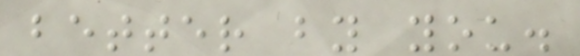better by you.
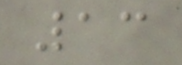13
